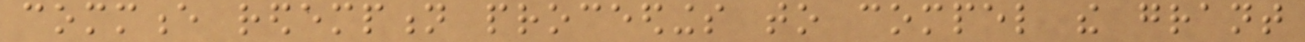commence redemption proceedings to compel the grant
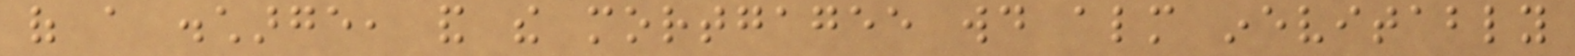of a discharge, and the mortgagee would almost inevitably
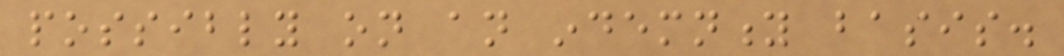possibly on an indemnity basis.
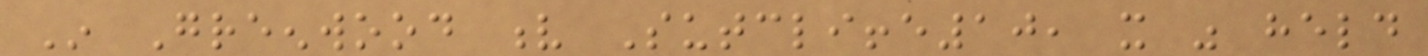In Greenwood v Sutcliffe10, it was held
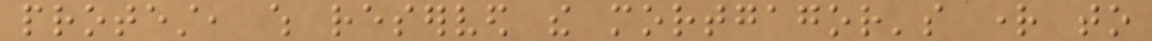protest, which reserved the mortgagor's right to
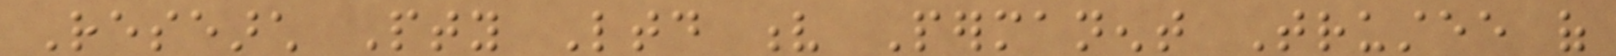Research Pty Ltd v Permanent Trustee of
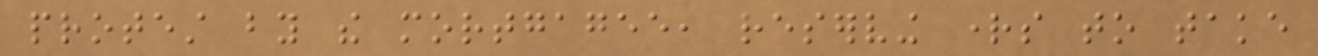protest by the mortgagee, reserving rights to take
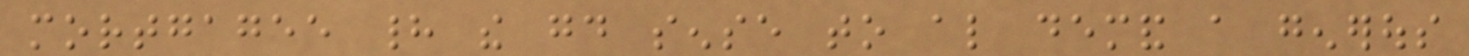mortgagee had the good sense to also demand a generous
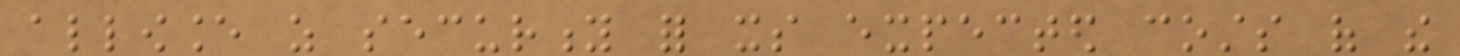allowance as security for its expected costs of the
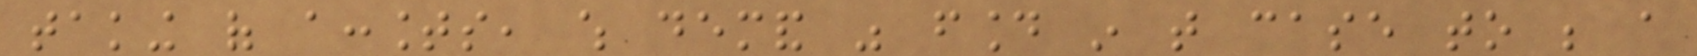taking of accounts, which demand was found in that case to be a
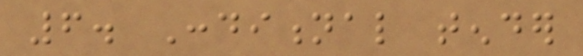6. Conditional tender
